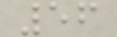56
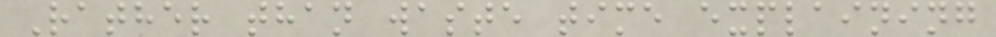Rather than waste time explaining
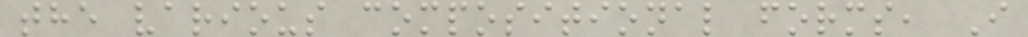the various compositional forms, I
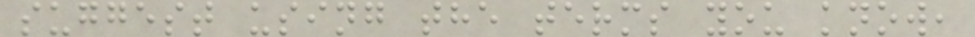suggest using the terms you know,
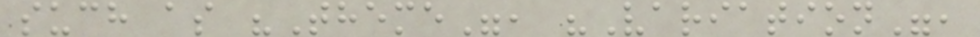such as "Theme", "Variation",
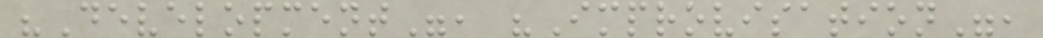"Development", "Improvisation",
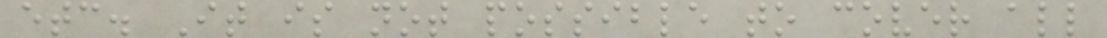etc. It is not possible to cover all
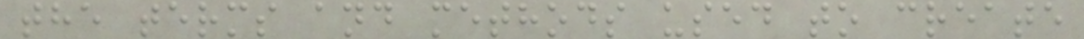the terms and methods used to create
